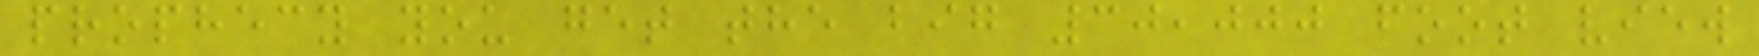prophecy you get the big 30,000 foot view
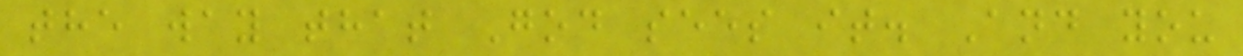the way that God sees it. And you
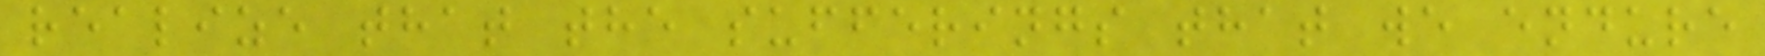realize that the sufferings that we endure
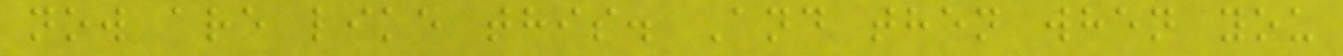now are like this. And then when you
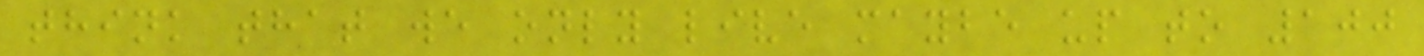think that we only live maybe up to 100
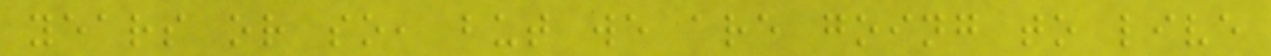years or so, but we are going to live
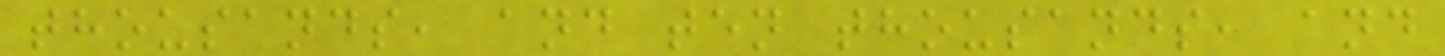thousands, and ten thousands, and
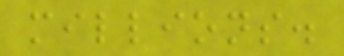millions.
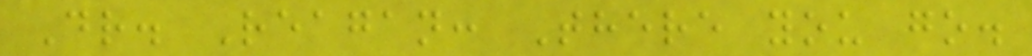Dr. Reagan: There you go.
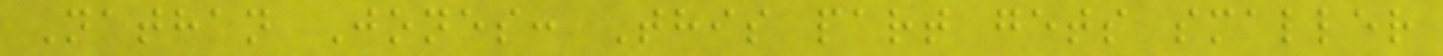Nathan Jones: This part gets smaller
